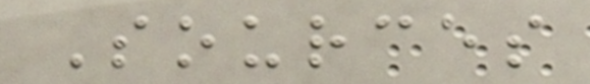Sources
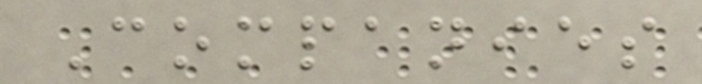Companies
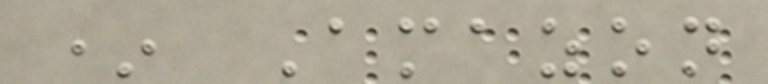* Amazon
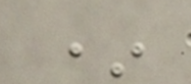*
